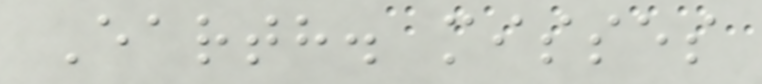Earth. misses
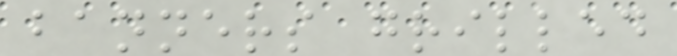banners grilled
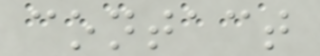contact
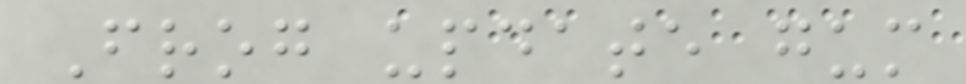Frog update gum
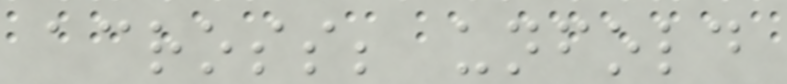across; unfold
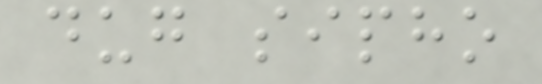dug sipho
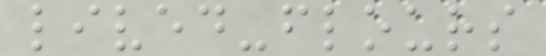lived-flours
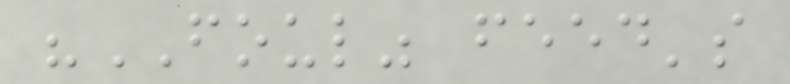"FOUL" feed's
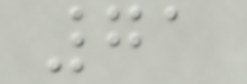71
